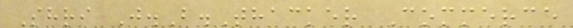Shri J.B.Thacker Commerce
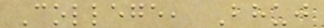College, Bhuj
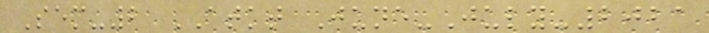Sem-2 ATKT June-July-2021
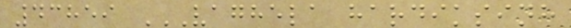43859 VAGHELA HARDIKSINH
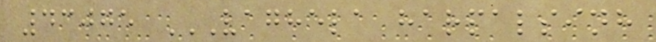43075 VAGHELA HARPALSINH
